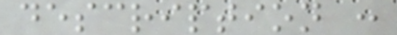description :
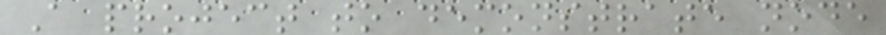A project to demonstrate node
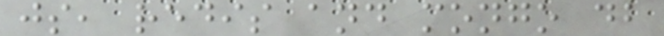js, redis and mongo db
